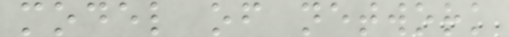model of network
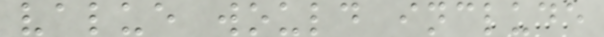value would include
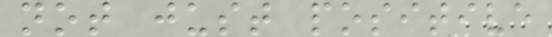not just positive
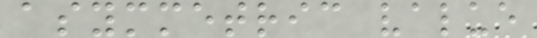asymmetric value
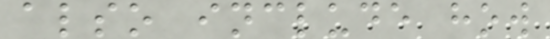also include how
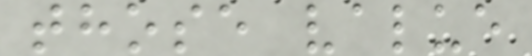those value
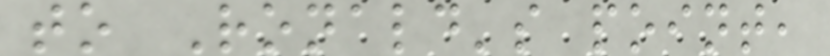to Ronald's point,
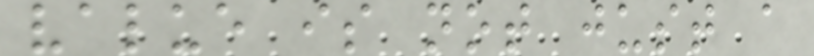value is not just a
